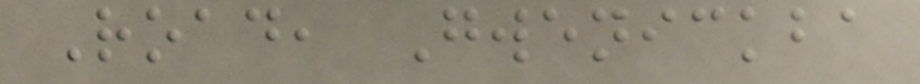Road, Gwenickba
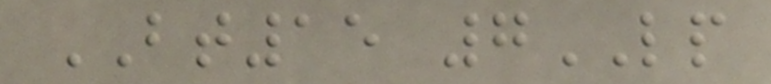BT15 7LP
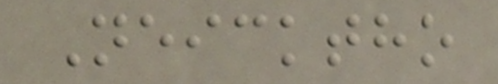Neicktho
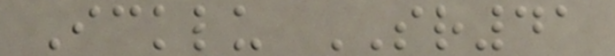Icklu SR41
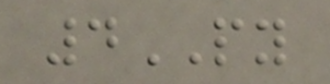4PY
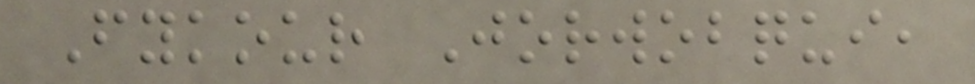Fykour Jorwobqui,
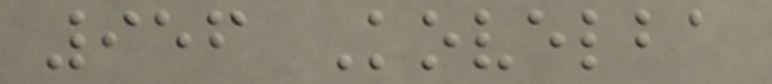956 Kovelba
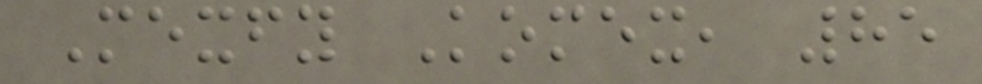Mexfy Komex, 85
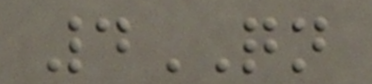4QN
